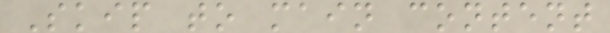Skip to main content
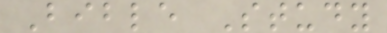Bible Study
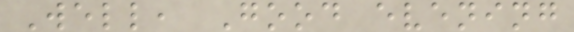Well, Good evening
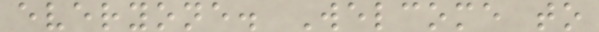everyone. Welcome to
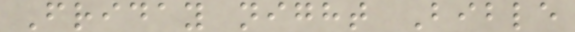Friday night Bible
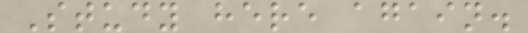Study here again.
